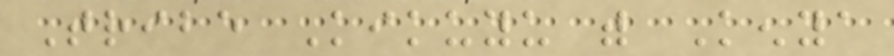Tribe Kikuyu with Kenya
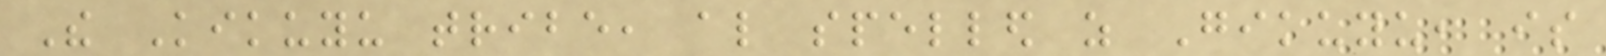The Kikuyu tribe, also spelled as Gikuyu, is
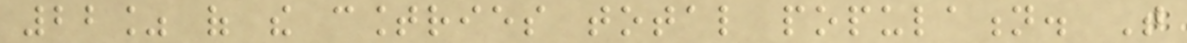22% of the countries total population. That
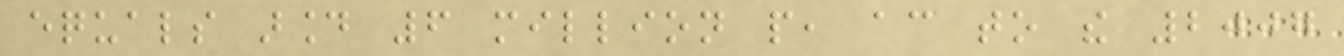equals around 6 million people, according to the 2007
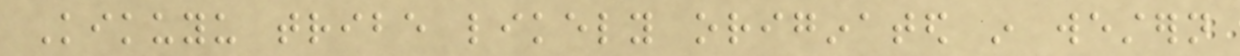Kikuyu tribe likely originated in western
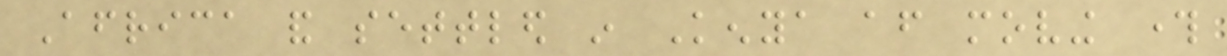Africa and settled in Kenya after moving through
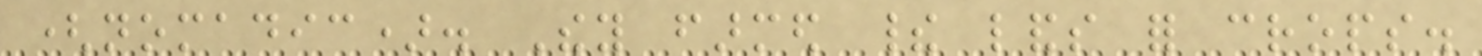(nomadic). They farmed their lands for crops.
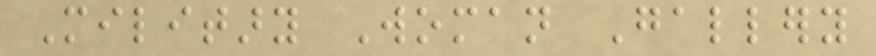Military Woman Gallery
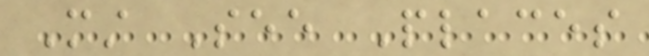Must See Places
